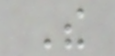The
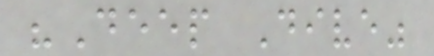"Deep Dive"
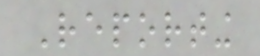Reporting
